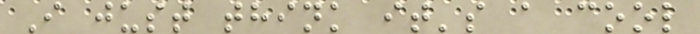I just think it's a cool
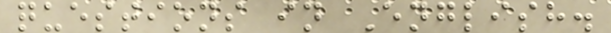questions in English.
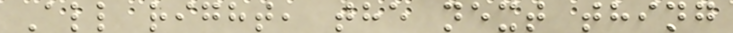All right, the next thing
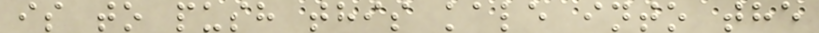is to push this kale into the
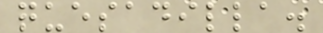quesadilla.
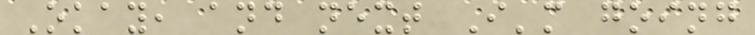Okay, and next I'm going
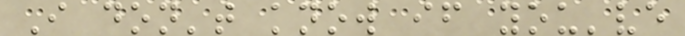I don't know if you've
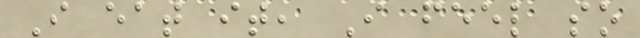I eat it, I feel so
